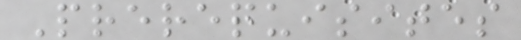Prerequisites
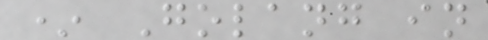* Golang in
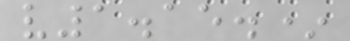v1.15.*
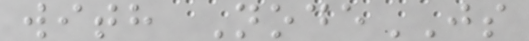with NodeJS
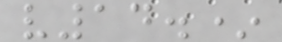v14.*
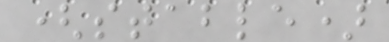(stable)
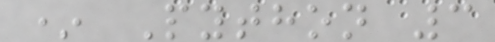* Python 3
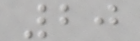20
